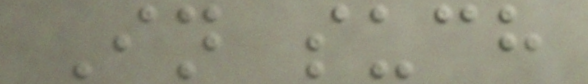In such
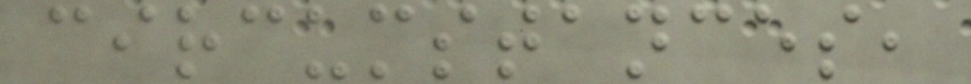circumstances,
